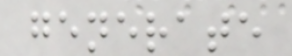generate
